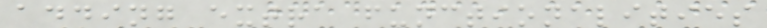adding extra functionalities
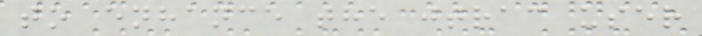to enhance the jtrac user
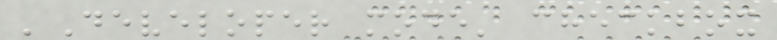'Developer mode' checkbox
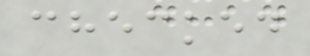checked
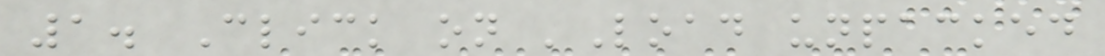1. Click on 'Load unpacked
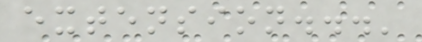extension...'
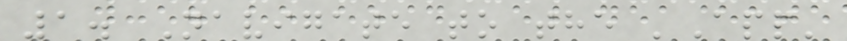1. Navigate to the 'App'
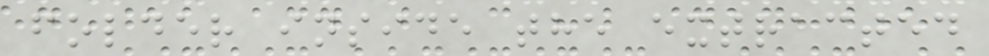folder inside the extracted
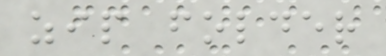zip folder
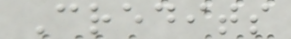Credits
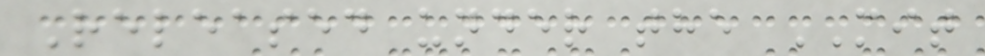Released under the MIT
